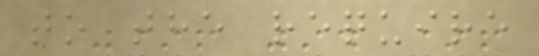to the require
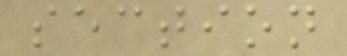section
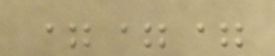===
